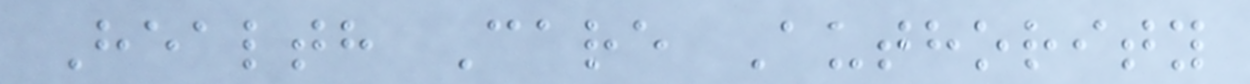Health Care Authority
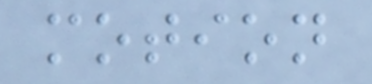motion
